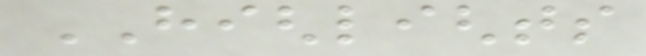HIGHLIGHTS
